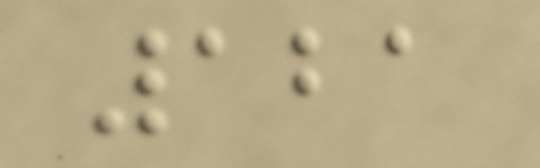121
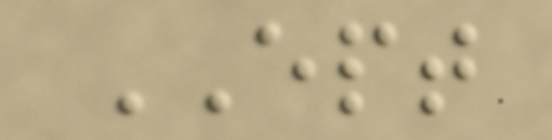EPT
